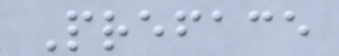Preface
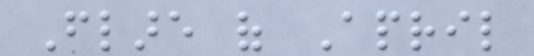Flare of April
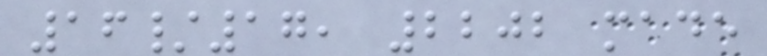16/17, 2202 made
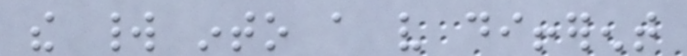the world into a very different
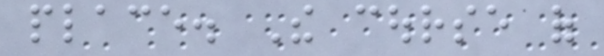place. The course of
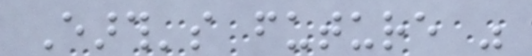Earth's future was
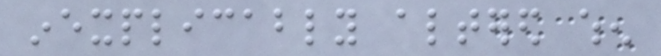inexplicably altered when
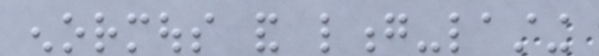enormous and long-lasting
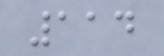114
